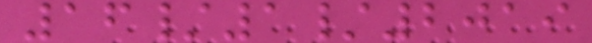16/1/2019
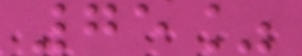75%
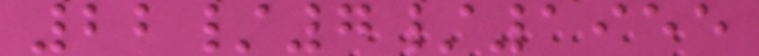22/7/1955
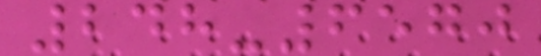248-6570
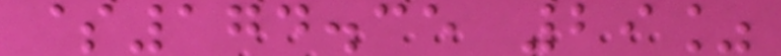$174.35 29%
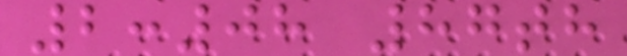2:08 87th
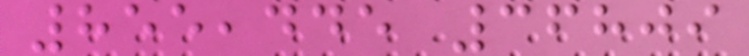855,445 36809
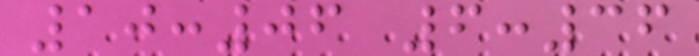10:06 6:36
